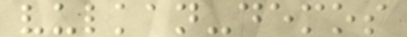vulkan-demos
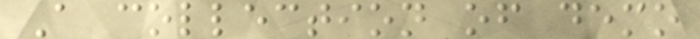A collection of demo
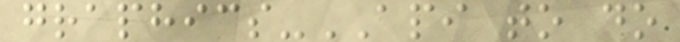graphics-API to do
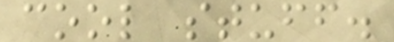cool stuff.
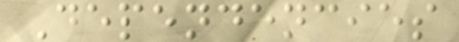Dependencies
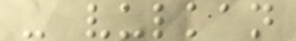- vulkan
